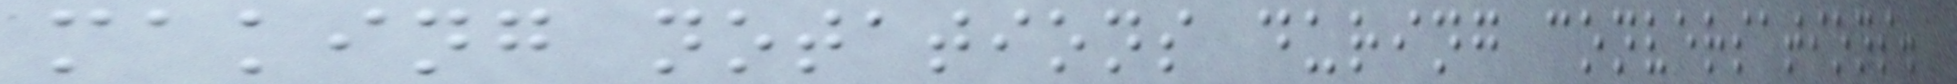making notations during conversations.
